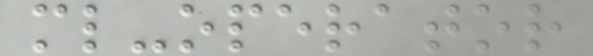ml-operator
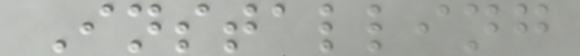Installing
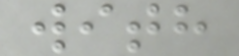with
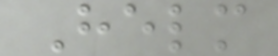Helm
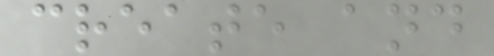create and
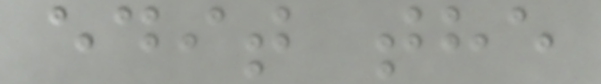edit the
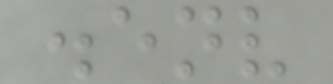.env
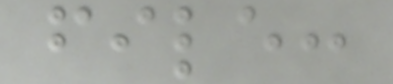file:
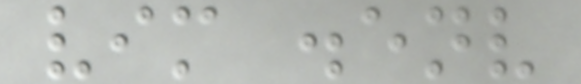vim .env
